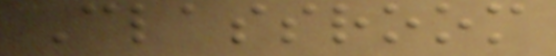Classroom
